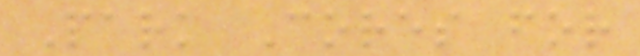Park Cores for
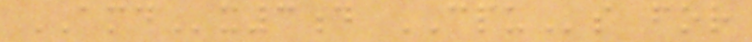AMDx3d CPUs for
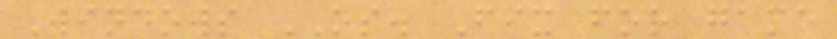Windows OS. Fix for game
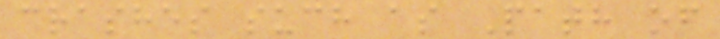crashes such as Path of
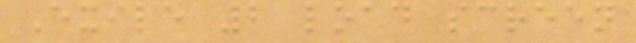Exile 2 load screen
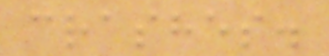crashes.
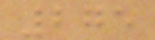275
